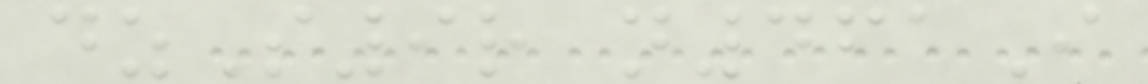dzS9r n461I
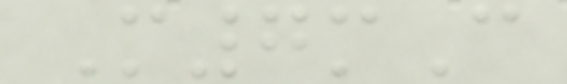M7mC
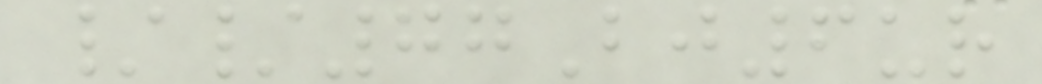//77Bj6ur
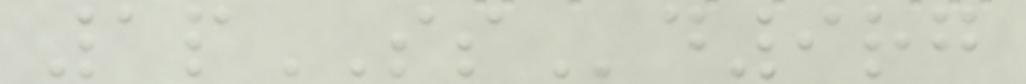1pSSd9rg
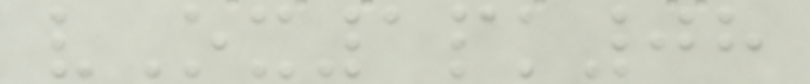vOx1pk08
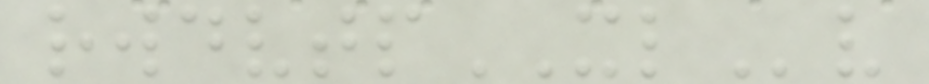rwdvtpXLv
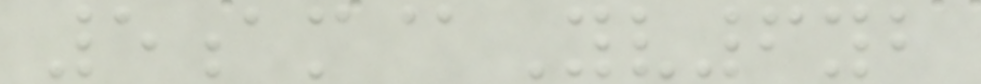5am@Yv6yb
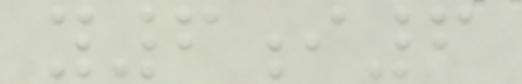y6i6
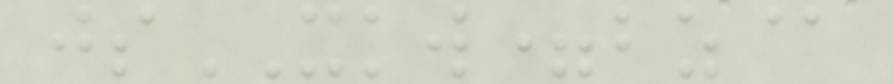jsXKW=bz@
